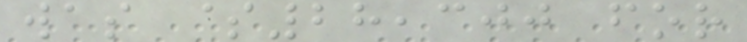was $28,300 for
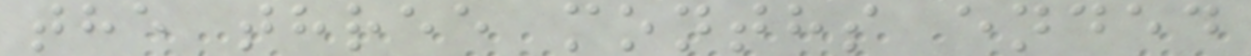the three months ended
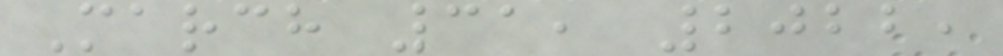March 31, 2022,
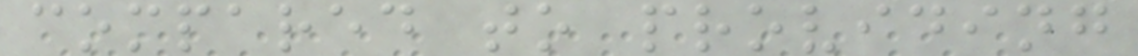compared to providing
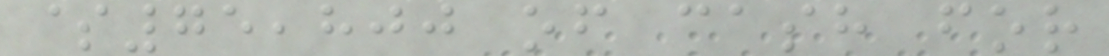$75,800 of cash for
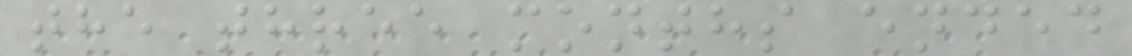the three months ended
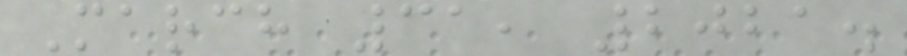March 31, 2021.
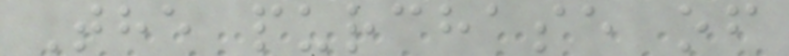The purchase of
